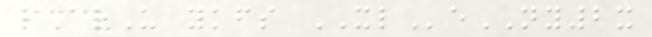lArU ykfs XLeNY2x
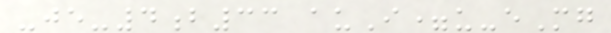-je-4b33 auI=u-eMg
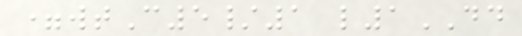=wtC5/1 l1DD
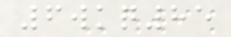6wkq85
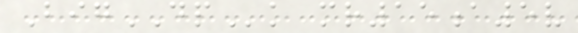BigDPk mr15a5v
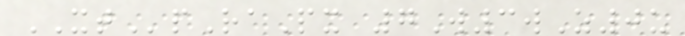XTpRaPx 7W3wZ0u
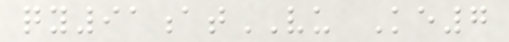qy91atVU Ke7
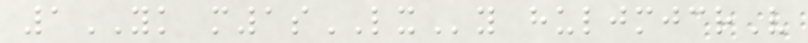1YK m1sLXy huljmjcrV
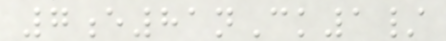7e81nCk1/
